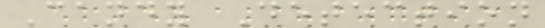Candy Detection
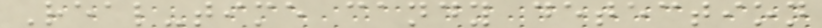Real-time candy detection
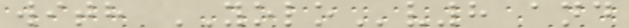with YOLOv8 and
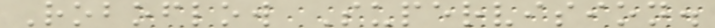Roboflow Supervision.
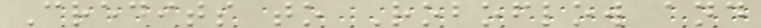Credits to Roboflow and
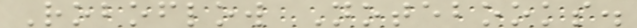Roboflow Notebooks.
